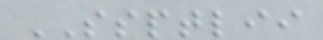SSPTLII
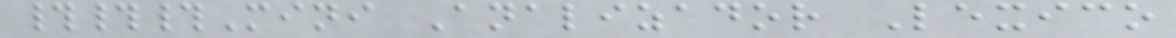###Mini Analizador Lexico
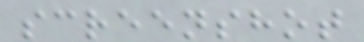screenshot
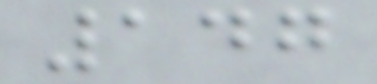147
